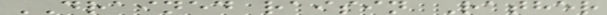DRAINED raisin Rather
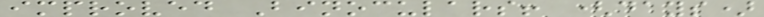improved Binoculars! (days)
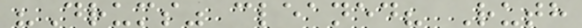"Drums" cleaned? Ruth
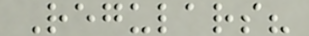Regulars?
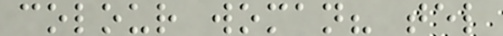colour woman? tel
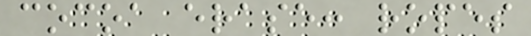cocoa erase: ropes
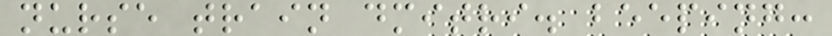nurse train dmitri. beeping:
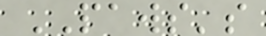PAWS's
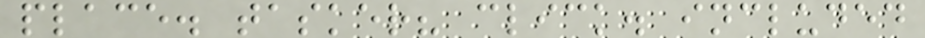place. tasker? click. included
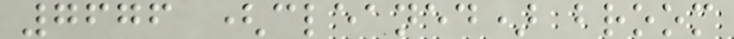7676 (cleaned) broom
